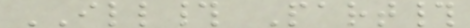ILL# Part#
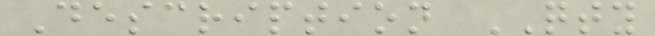Description QTY
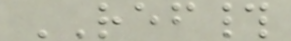REF#
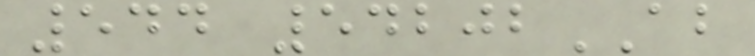544 54202AB
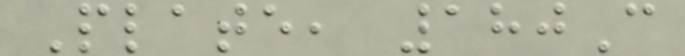Plate, 180C
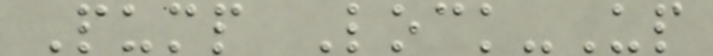Pump Lock-Up
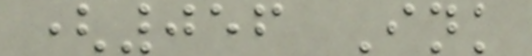(056 Ink
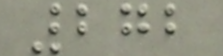272
